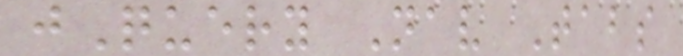jQuery Nav Tabs
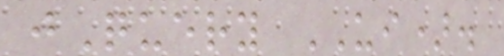jQuery UI).
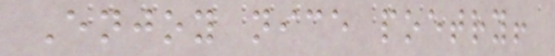Enjoy nice poetry!
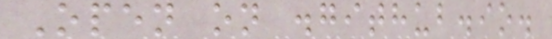Open on .github.io.
